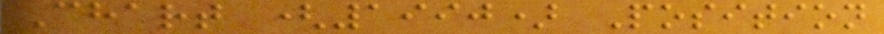Chart (1990) Position
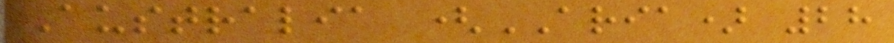Australia (ARIA) 28
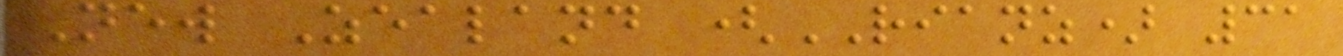New Zealand (RIANZ) 31
